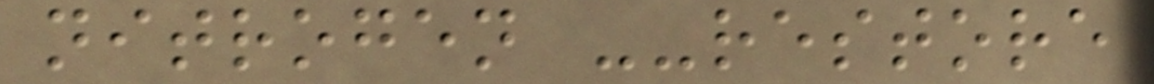nitrogen --restore
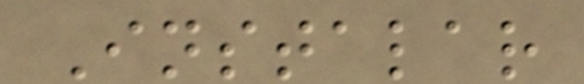Instalar
